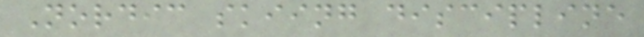Nordic skiing discipline
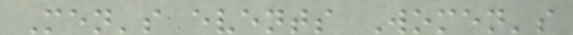Men's events Women's
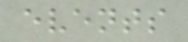events
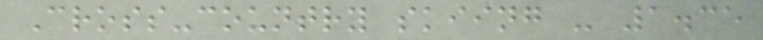Cross-country skiing - 1.35
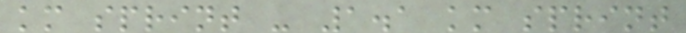km sprint - 1.1 km sprint
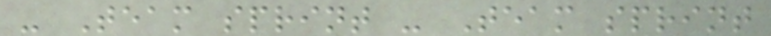- Team sprint - Team sprint
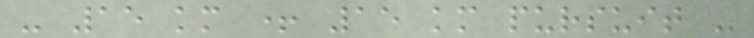- 15 km + 15 km pursuit -
